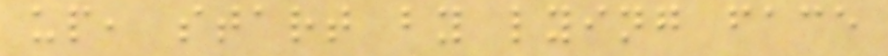up, start by lying face
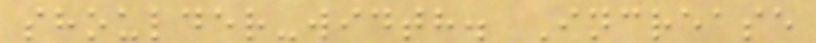shoulder-width. Increase
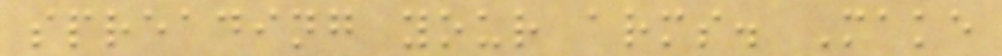spreading your arms. Make
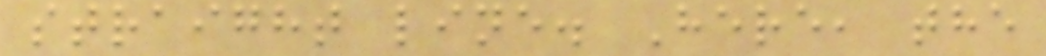straight line. Here, the
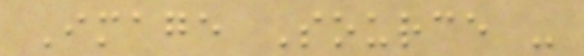Image Source -
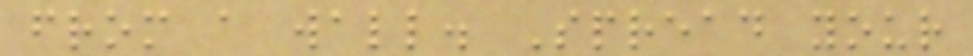from a wall. Spread your
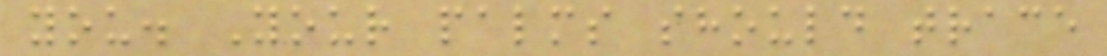you. Your palms should trace
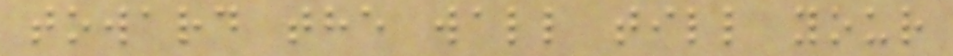toward the wall till your
